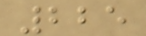225
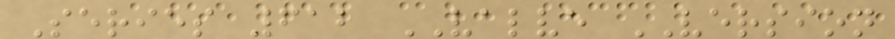Series 612 VALVE VERSION
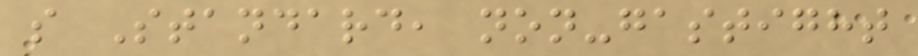s Standard, non-gastight
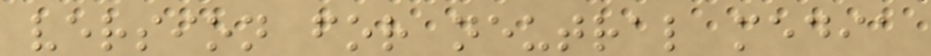version for neutral media
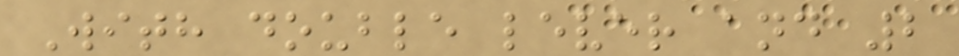With double lever and 2
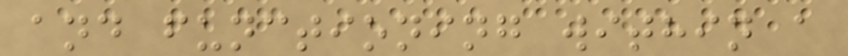and functioning within a
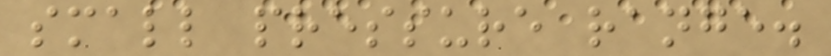small pressure range.
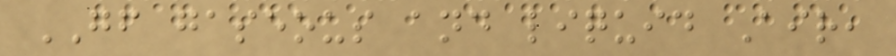GF gaseous and liquid Air,
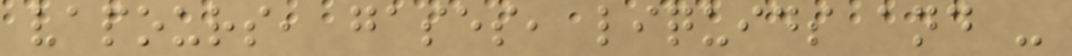vapours, gases, liquids and -
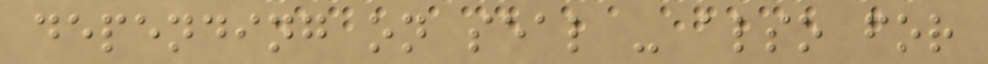depending on seal - also for
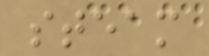steam
